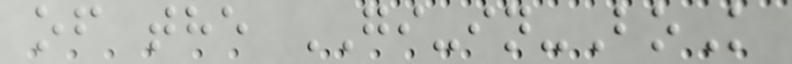of the GI-in-BoK
